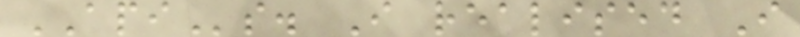APIs. I realised I
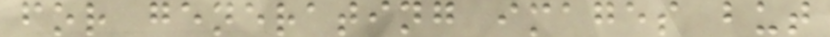for generating images but
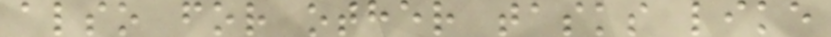also for other tasks like
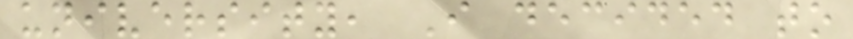university, I decided to
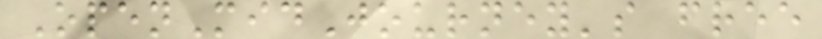OpenMidJourney's free
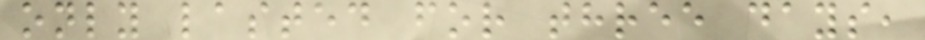only lasted for three days,
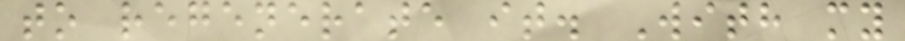to regenerate it. With my
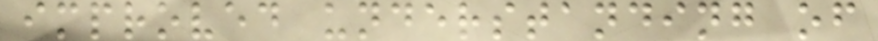improved understanding of
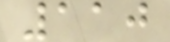110
